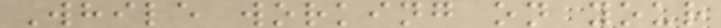While working on your
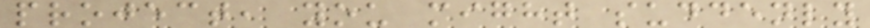project, you might suddenly
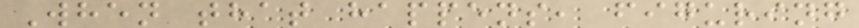When that happens, figuring
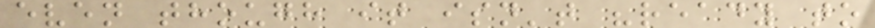even though it isn't "ready to
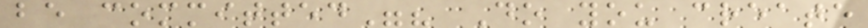be committed"? Do you create
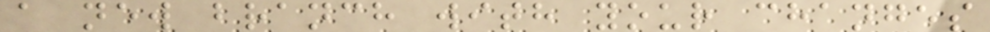a new branch with your changes
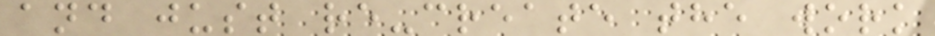and just re-create the work
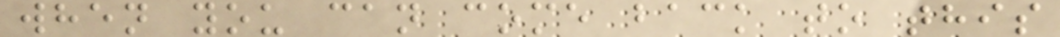when you can come back to this
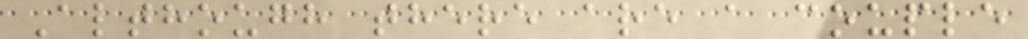Although there are a couple
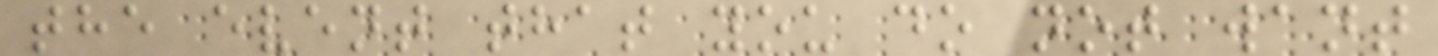the event that you do not want
